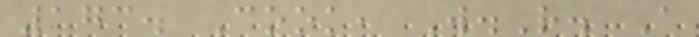173. Cook, W.R. A
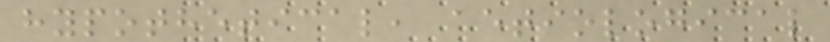hypothetical, aetiological
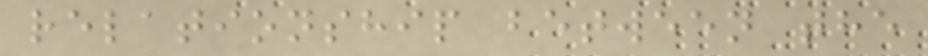relationship between the
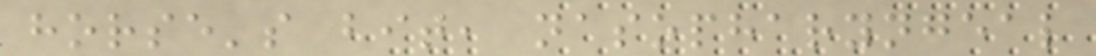horse's bit, nasopharyngeal
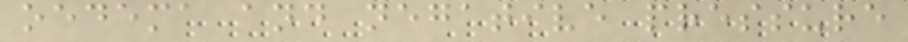oedema and negative pressure
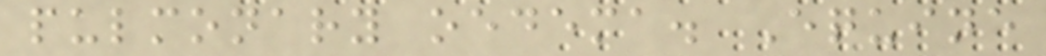pulmonary oedema. Equine
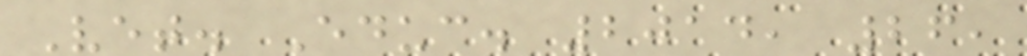Vet. Educ. 2014, 26,
